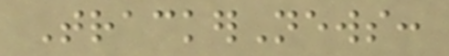TrackerNews:
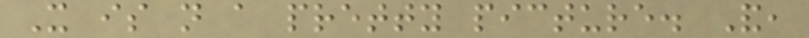It is not a pretty picture. And,
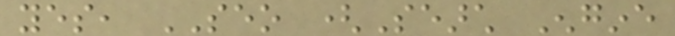yes, SEO (Search Engine
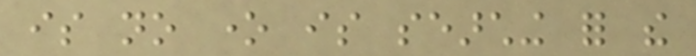is no one is searching for the
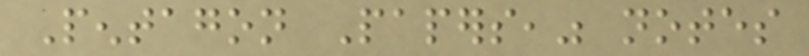Pentagon Papers," notes
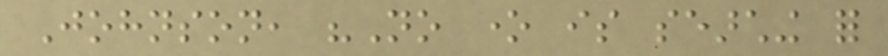Johnson, "No one is searching for
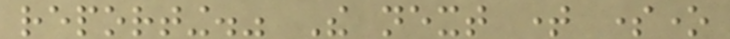reporting." The next time someone
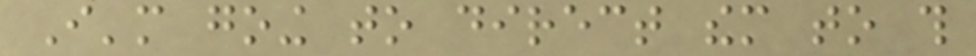I'm going to direct them to this
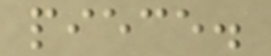piece.
